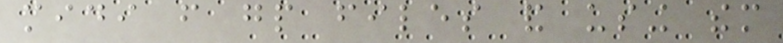midi from gp files and using them
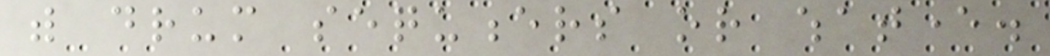with drum sequencers or whatever.
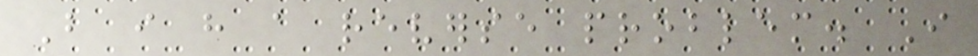But i have a reverse problem. I
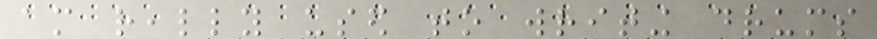am really used to writing drums
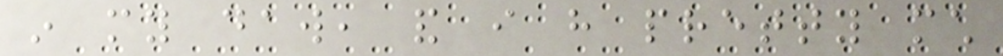in my daw, and i have pretty much
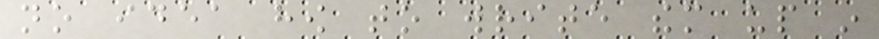no idea how to write them up in
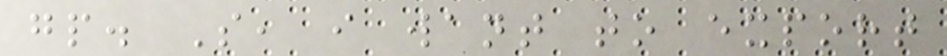gp. So, i want to export
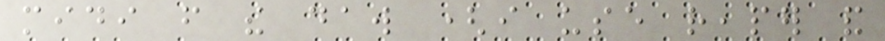midi from the daw (i use reaper and
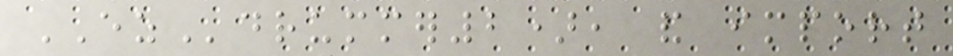EZdrummer2), and import
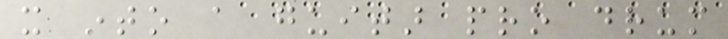it into a guitar pro drum
